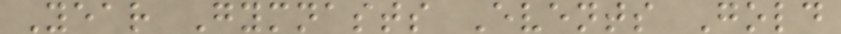Year Gymnasts Events Gold
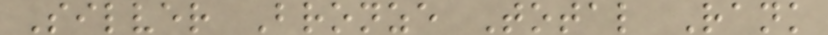Silver Bronze Total Rank
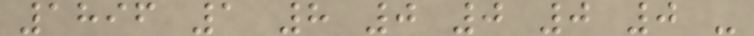1896 1 8 0 0 0 0 -
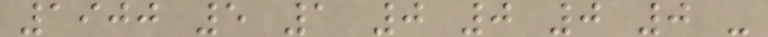1900 5 1 0 0 0 0 -
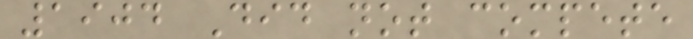1904 Did not compete
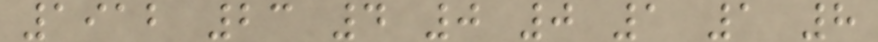1912 23 4 0 0 1 1 8
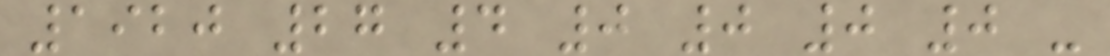1920 27 4 0 0 0 0 -
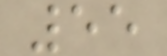55
